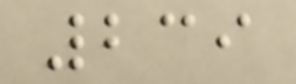239
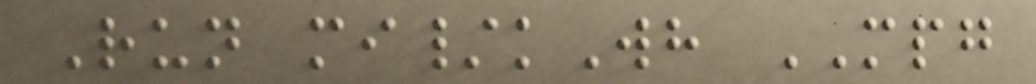Run mi/kWh MPG
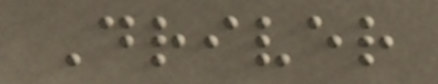Driver
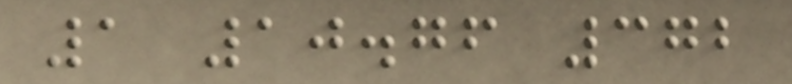1 10.76 372
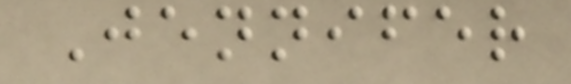Jennifer
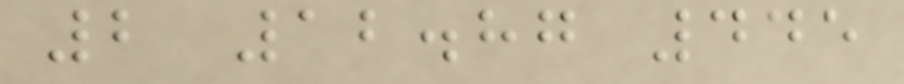2 12.87 445
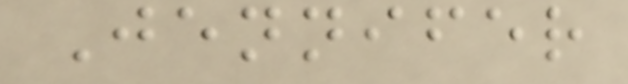Jennifer
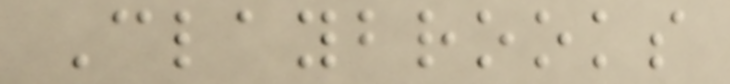Claybrooks
